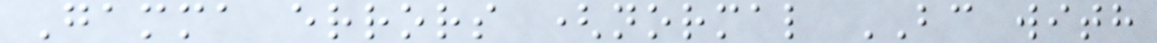Gamma errors (normal BC with
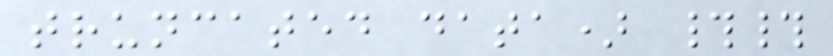truncated data) ##
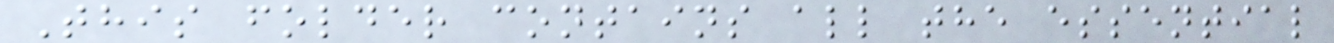This folder contains all the essential
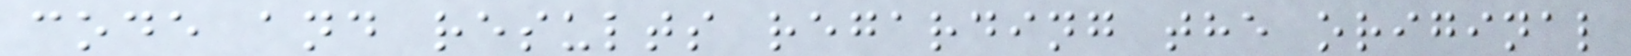code and results regarding the original
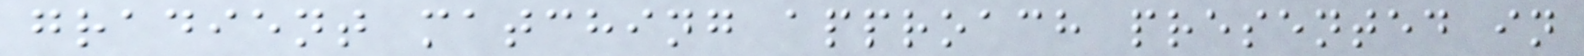gradient matching approach presented in
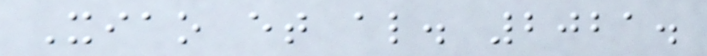Xiao et al. 2021.
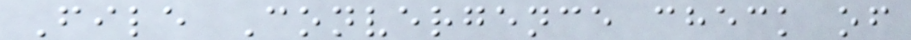File Convergence check of
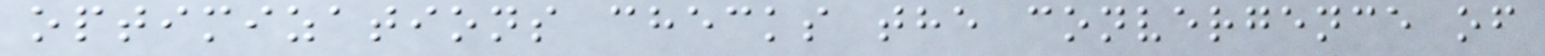optimizations checks the convergence of
